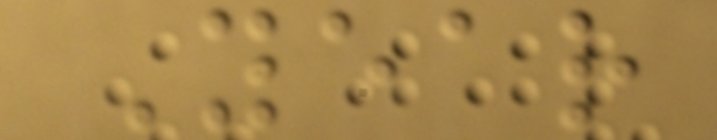Year
